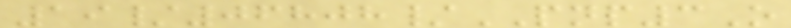19/06808/PNP3O
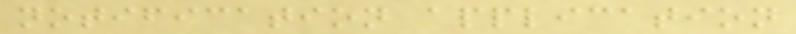notification application
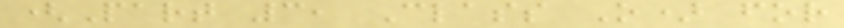(Part 3, Class O) for
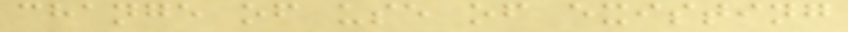change of use of existing
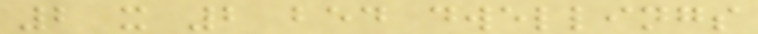2 x 2 bed dwellings
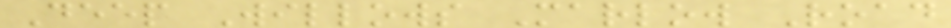Deep Willows Marlow Road
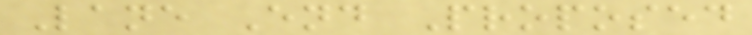Lane End Proposed
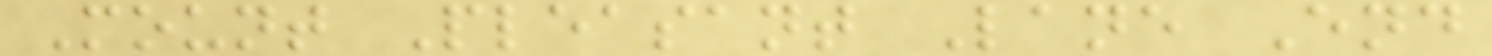Mount Pleasant Lane End
